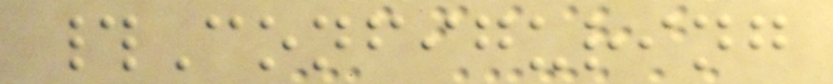#Configuring
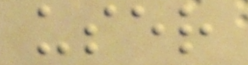user
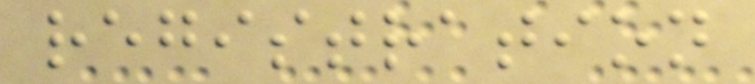registration
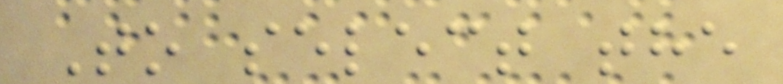To select the
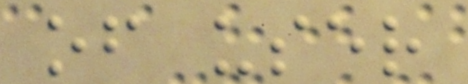of user
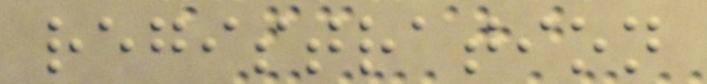registration
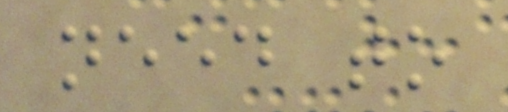need to
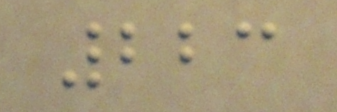223
